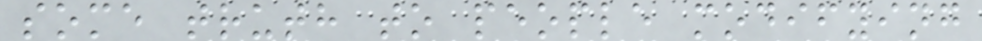some truth to people modifying
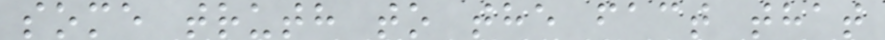some truth to the fact that
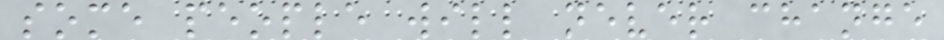some people will never change
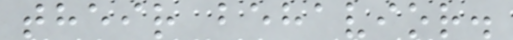their behavior.
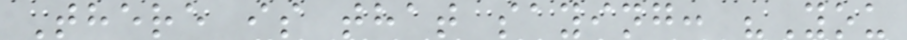There is that saying: "You
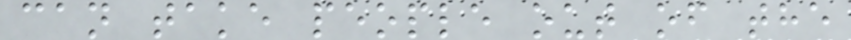can take people out of the
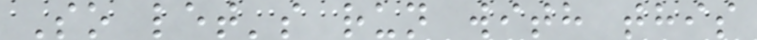So let's run with this
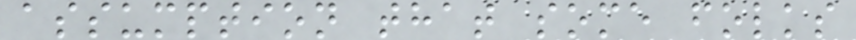assumption that some folks
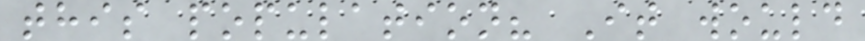this population? It would
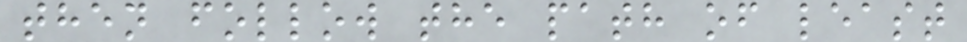then follow the path of least
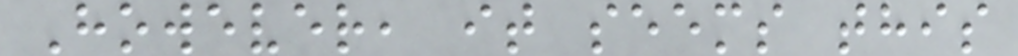However, it seems this
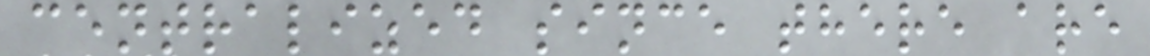centralized since there are
